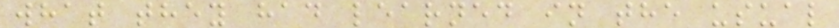what they had learned in the usual
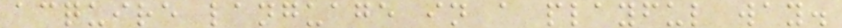acquire language in a playful way.
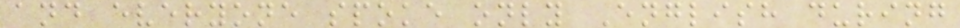and everyone spoke only English during
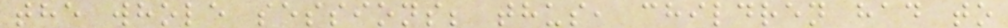the whole sessions; thus, children had to
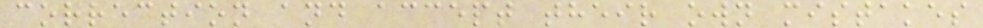correction and accept their own mistakes
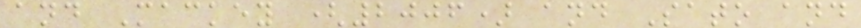and Mackey (2006) and Sato and
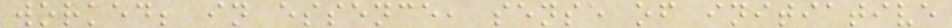worked; in essence, sense of initiative
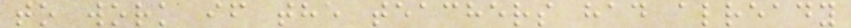to work if the teachers had already
